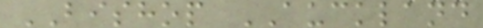BISHOP AUCKLAND
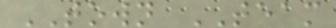TOWN TEAM
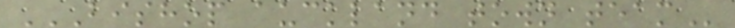BISHOP AUCKLAND TOWN TEAM
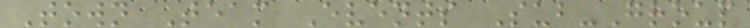Town Team Events Sub-Group
